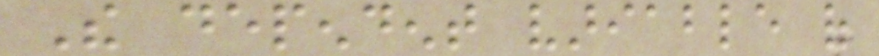The dependent variable of
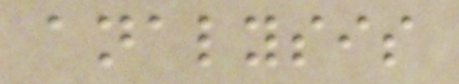analysis
